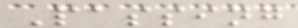Passing
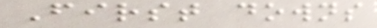First downs
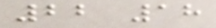22 18
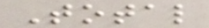Total
